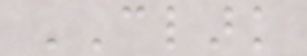CLARK
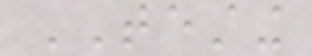TESTING
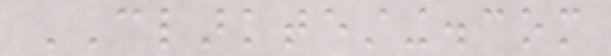CLARKTESTING.com
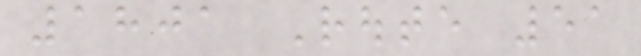1801 Route 51
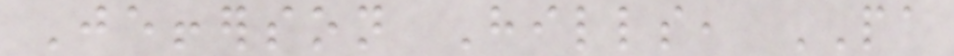Jefferson Hills, PA
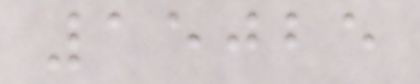15025
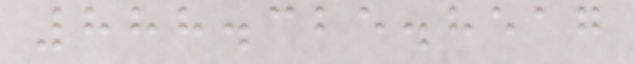888.325.8517
